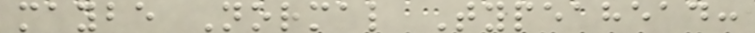maybe Normal Typeahead:
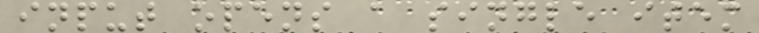input opens a single item
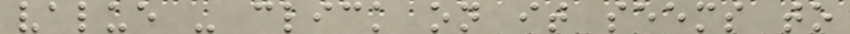value - click on it seems to
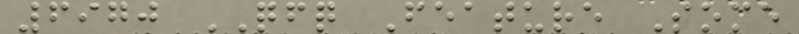6970 QFQ Feature Some
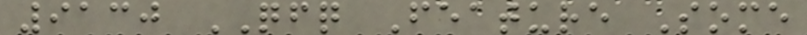9130 QFQ Feature Some
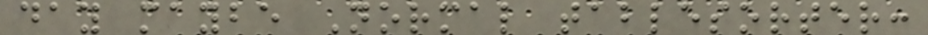day maybe Normal tablesorter:
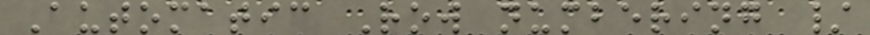Automatic Row numbering /
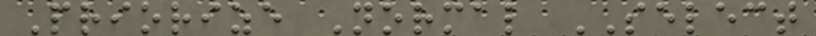Priorize Normal SELECT
